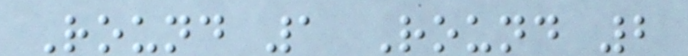Round 1 Round 2
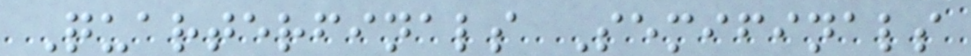Quarterfinals Semifinals
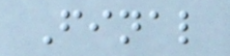Final
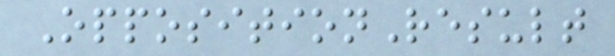OppositionResult
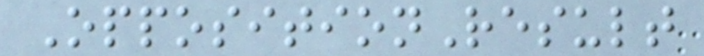OppositionResult
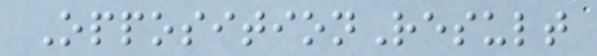OppositionResult
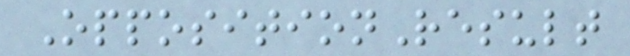OppositionResult
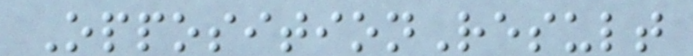OppositionResult
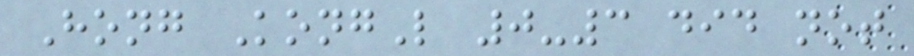Hong KongL 0-3 did not
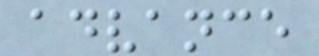advance
